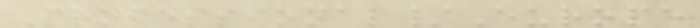Professional/Europe
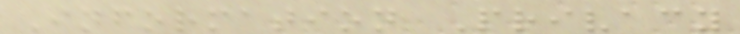Information Privacy
